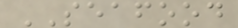SEAFOOD
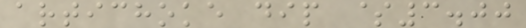artichoke dip $3.00
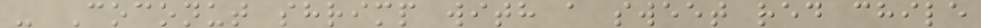- Coconut shrimp with a sweet red chile
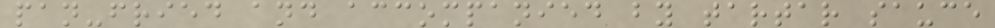pan-fried and accompanied by tartar sauce
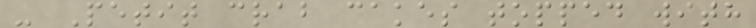- Petit crab cakes topped with
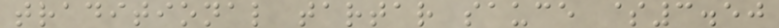traditional tartar sauce $3.50
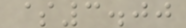$3.00
